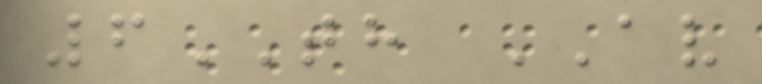6TH AV
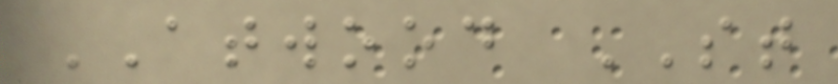ATWOOD ST
